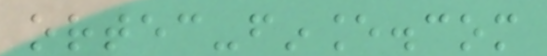ortec-finance.com
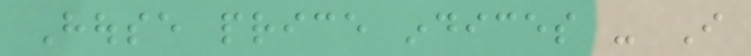House price indices - I
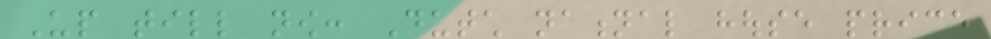Up till now: Dutch national house price
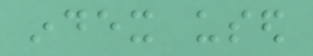index used
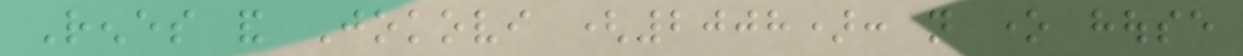Renes and Jokovi (2008): not one house
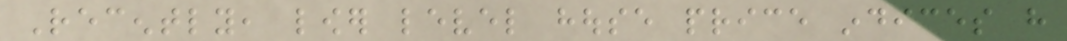Recently, lower level house price indices have
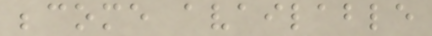become available
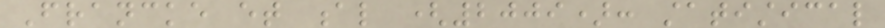Francke et al (2009): statistical
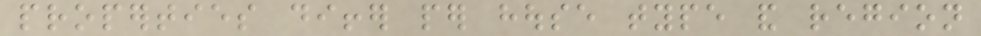properties differ per house type and region
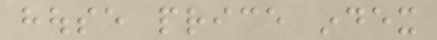house price index
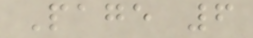Page 6
